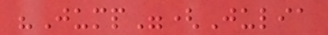"Jump"(Julia
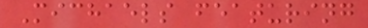Michaels featuring
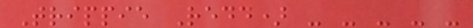Trippie Redd) - - - - -
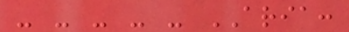- - - - - ARIA:
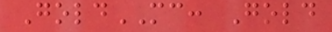GoldMC: Gold
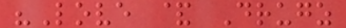"Love & Drugz
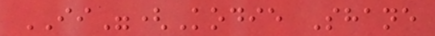II"(Kodie Shane
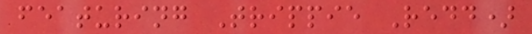featuring Trippie Redd)
